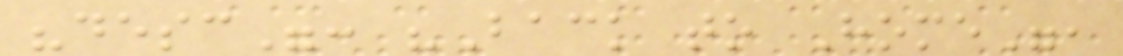"desc": "Back to Home",
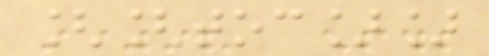[[toc]]
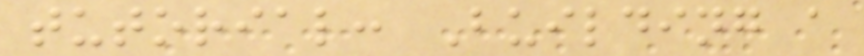tutorial: Building a
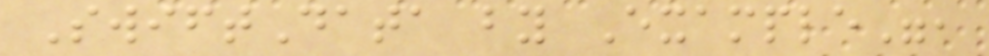SwiftData by Example",
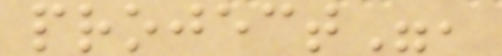project",
